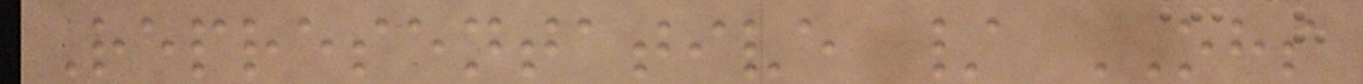Representative / OHS
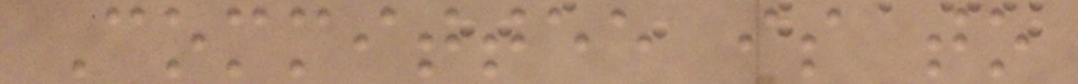Committee is to
